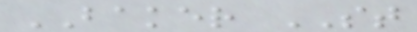BAKER ST
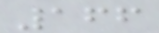166
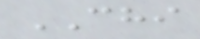CHI
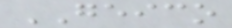GEICO
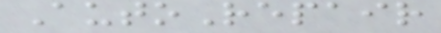AutoRepair
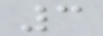3
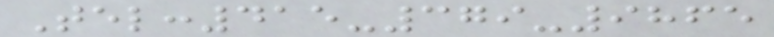Tel:415-379-9865
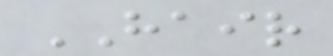HAIR
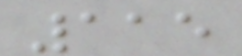115
